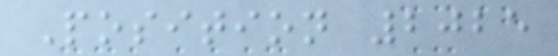Position 2025
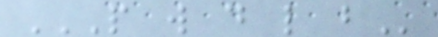P W D L B
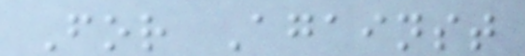For Against
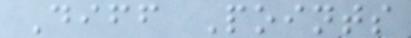Diff Points
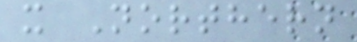x Northern
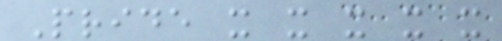Pride x x x x x
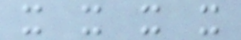x x x x
